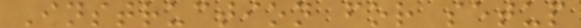Instruction for setup
